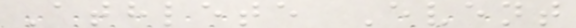Athlete Event
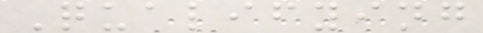Qualifying
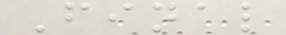Final
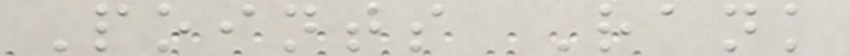Points Rank
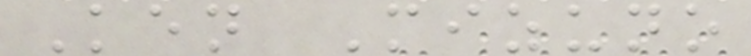Ken Mizuno
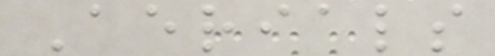Aerials
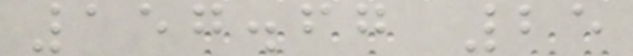157.67 25
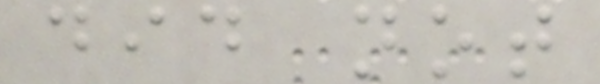did not
